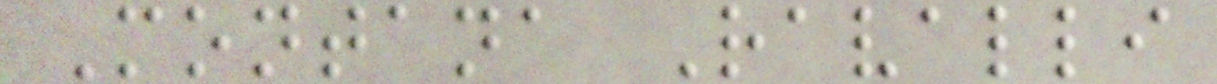Montana Ravalli
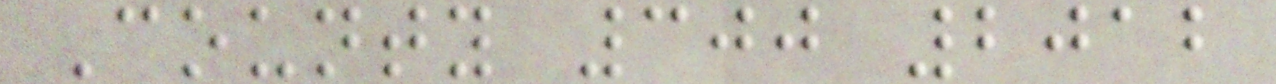County 300 2012
